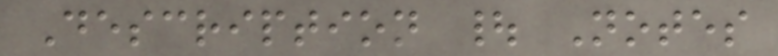Description | Notes
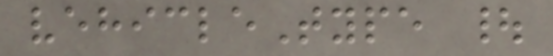vehicleType |
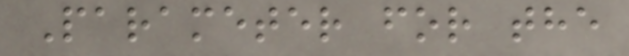Parameter for the
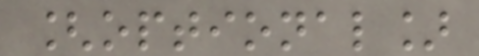[optional]
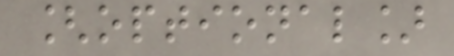[optional]
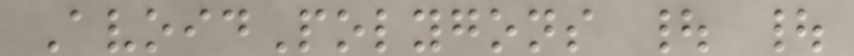AvoidPolygons | |
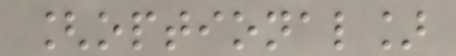[optional]
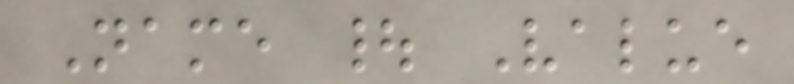Name | Value
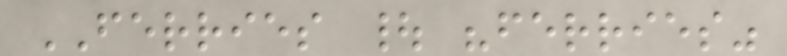FERRIES | "ferries"
